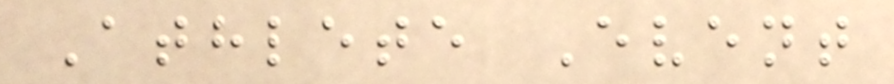Athlete Event
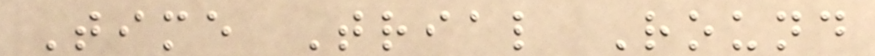Time Trial Round
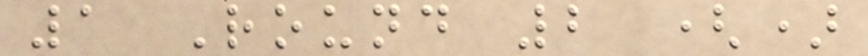1 Round 2 ()
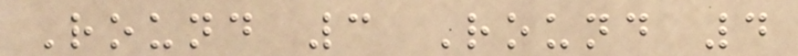Round 3 Round 4
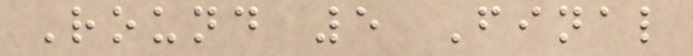Round 5 Final
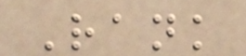Rank
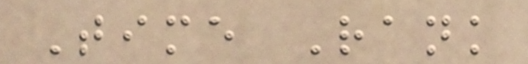Time Rank
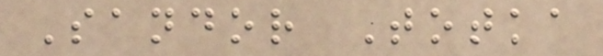Sandor Totka
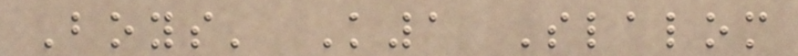Boys' K1 Slalom
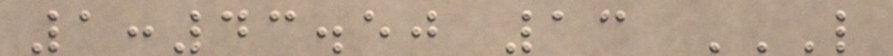1:43.50 13 L
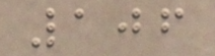106
